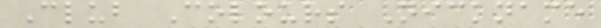Club Colours Nickname
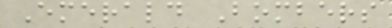Emerald Bombers
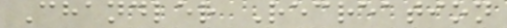Chandler Recreation
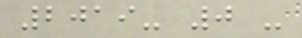2019- 0 -
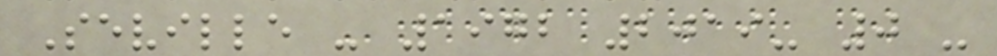Seville - 1972 2019- 0 -
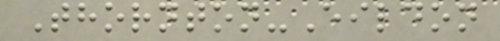Thornton-Eildon
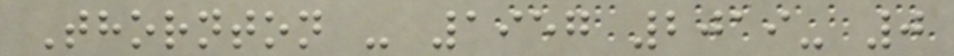Thornton - 1957 2019- 0
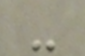-
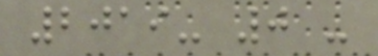2019- 0 -
